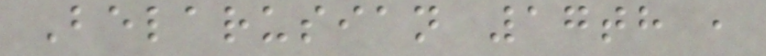Belarusian 17th ,
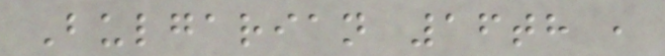Bulgarian 16th ,
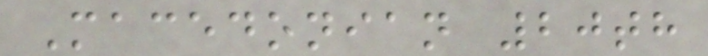Macedonian 20th
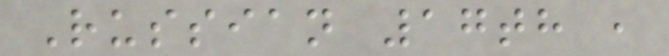Russian 17th ,
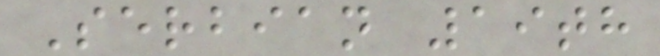Serbian 19th
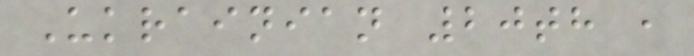Ukrainian 20th ,
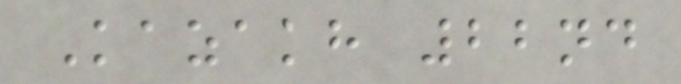Kazakh 22nd
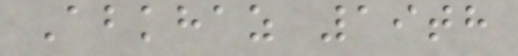Abkhaz 19th
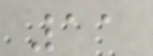11
